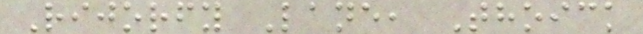Rijorfy Lane, Thoick
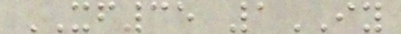XF35 1IY
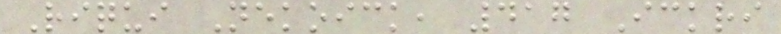Riqui Nekoick, 417 Ickri
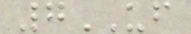7UF
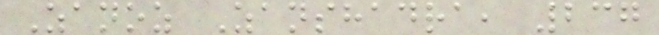Zanoz Zanshadra, 237
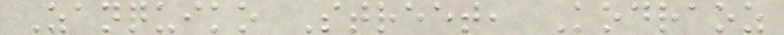Zanquiko Street, Kodraoz
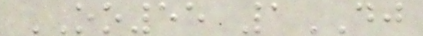OO55 1DJ
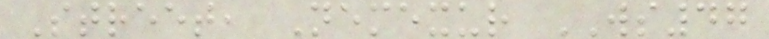Street, Nemexur WS47
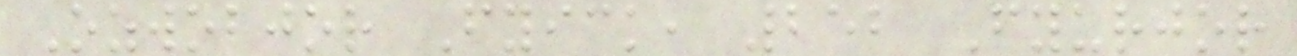Ozwobjor Fyick, 252 Fyurjor
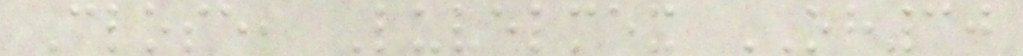Close, Luvelmex OH30
